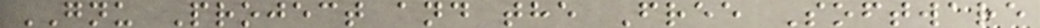GNU Project and the Free Software
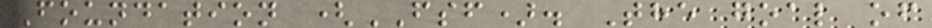Foundation (FSF). The goal of
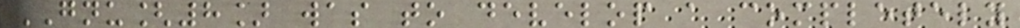GNU[8] was to develop a completely
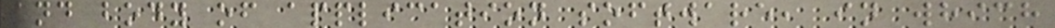and body of application software, in which
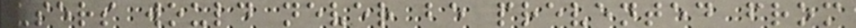users would never be prevented from
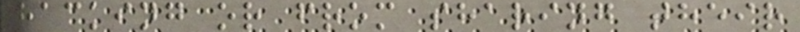hacking or from sharing their
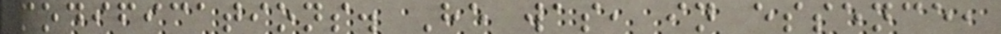modifications. He was, in essence,
